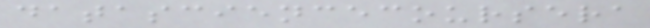datasciencecoursera
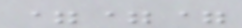===
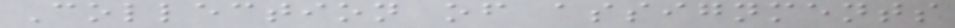Collection of assignments
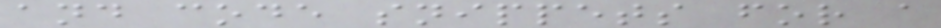and code snippets for a
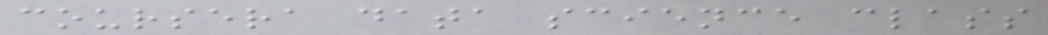coursera data science class
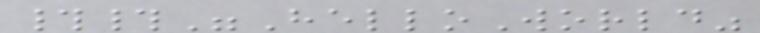##"HelloWorld"
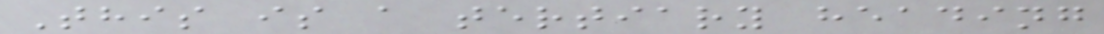This is a tertiary heading
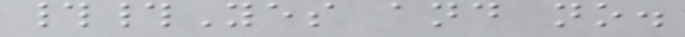##Yes and no.
